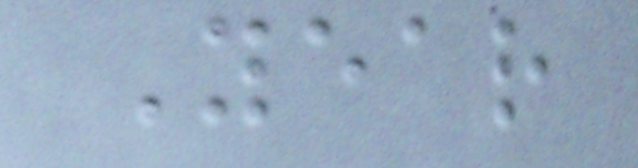Year
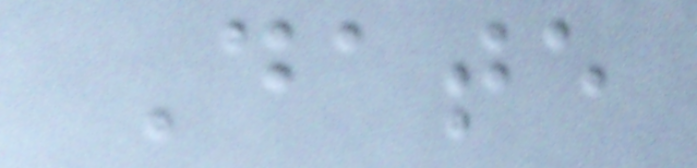Date
